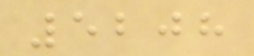5208
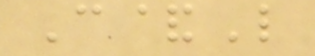C&L
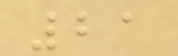21
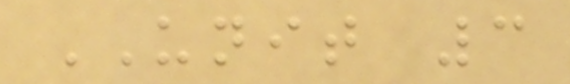UNIT 3
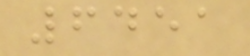6451
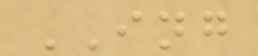ING
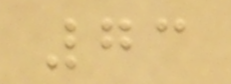73
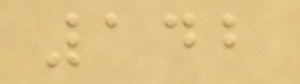142
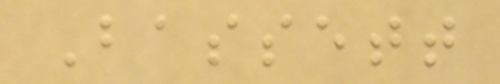Bassett
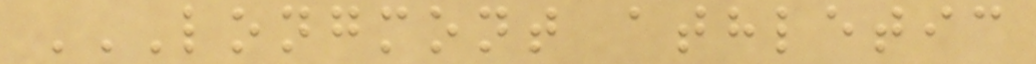LONGMONT ATHLETIC
